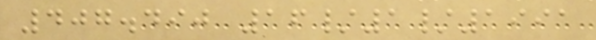407.490 16/1/1991
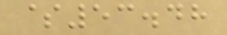$53.48
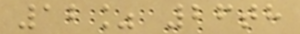12% 26th
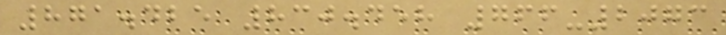871.425 830.458 766-2073
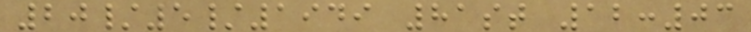20/5/1949 81st 12:03
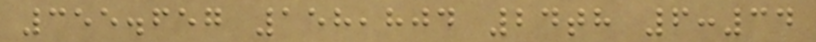355.657 158,804 24th 6:34
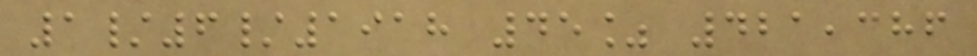1/6/1918 45% 421,386
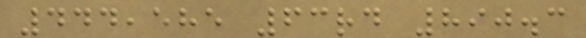444,585 63rd 890.3
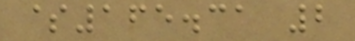$165.31 2
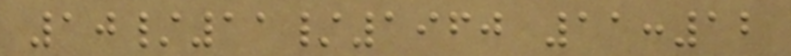10/11/1960 11:12
